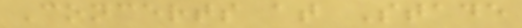Concerts at Stade
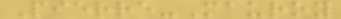Pierre-Mauroy
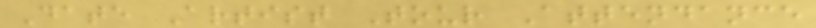Date Artist Tour Attendance
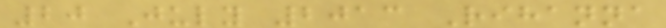20 July 2013 Rihanna
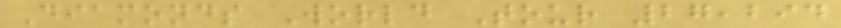Diamonds World Tour 27,294
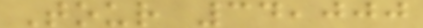Tour 34,000
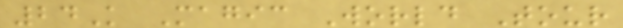24K Magic World Tour
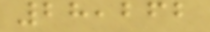28,262
